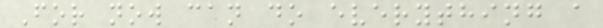For now can do everything a
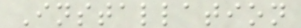Installation
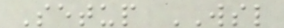Setup WSL
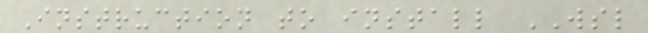Instruction to install WSL
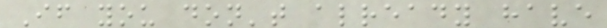If you don't already have
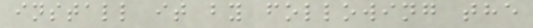install it by following the
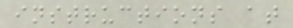instructions at
